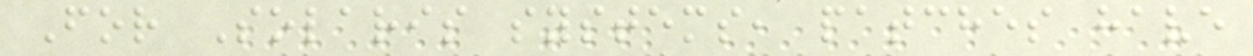For Solaris systems, patches have
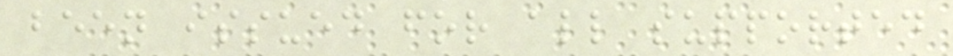been issued for all supported
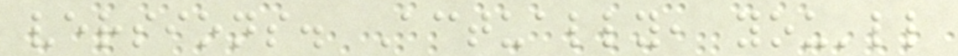versions. Actually, you'll
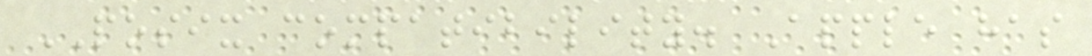POSIX compatibility. Apple has
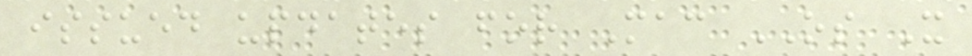issued updates for Mac OS X
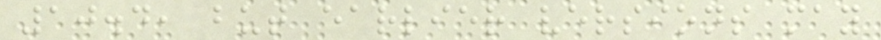10.4, but earlier versions may
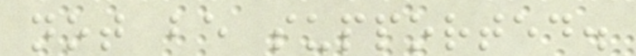not be supported.
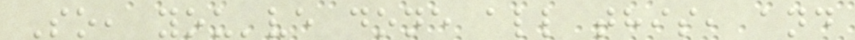So, you've done all this, and
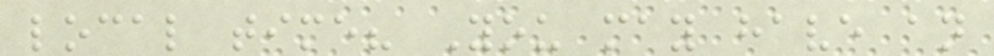local time? You may have an
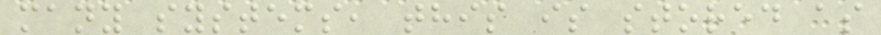many systems, this is stored as
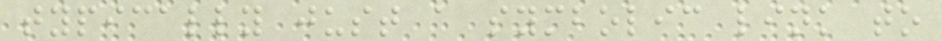typically just a symbolic link to
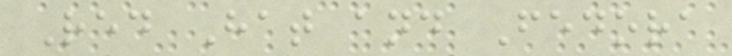Red Hat and Fedora
